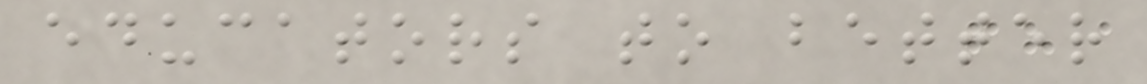educators to better
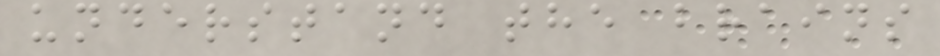understand the brains
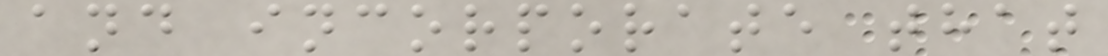and incorporate that
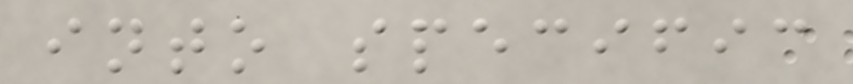into specific
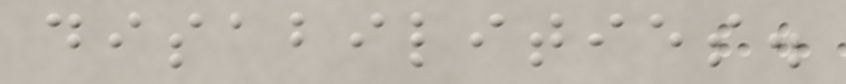disabilities.
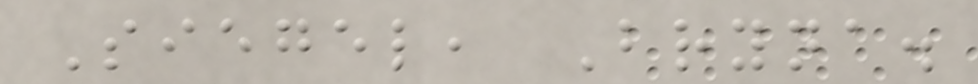Siegel, Bryna.
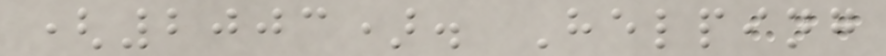(2003). Helping
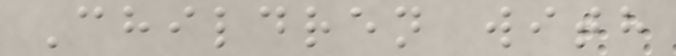Children with
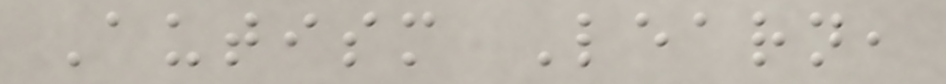Autism Learn,
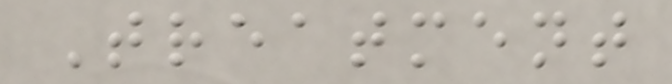Treatment
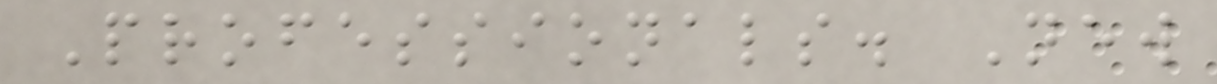Professionals. New
